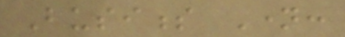Business Name:
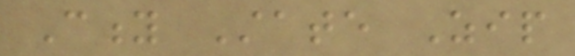City State Zip
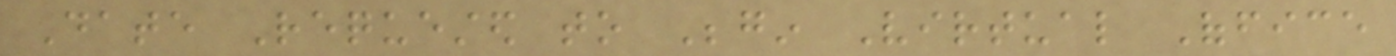Date Requested to Begin Virtual Office
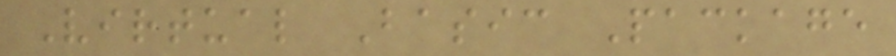Virtual Basic Package
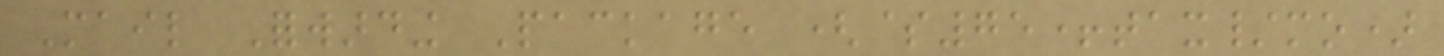Mail Forwarding Package ($75+tax/mo)
